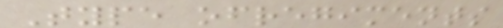Type ofregiments
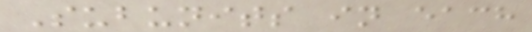Subunits in each
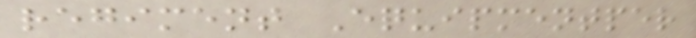regiment Equipmentper
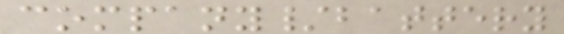company/battery
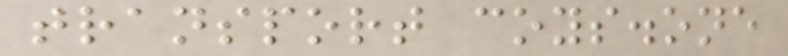transport coys.one
